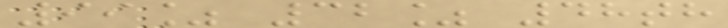99% 32% 48th
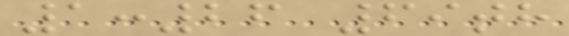1:26 69th
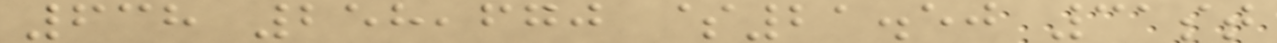638 258,670 $21.50 31st
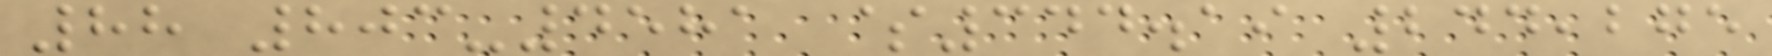88 803-4581 $344.19 244,275
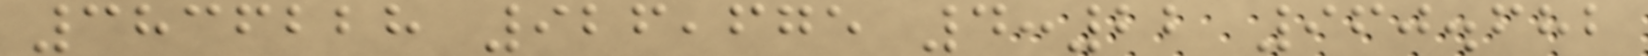3836228 926,675 4:22 960.682
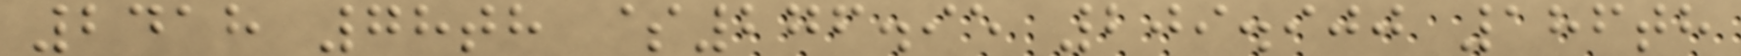2418 78th $276.95 209.900 186th
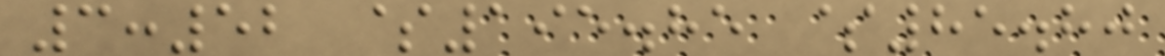3:52 $195.85 $85.80
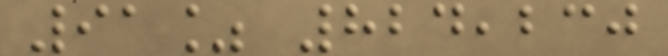91% 824,230
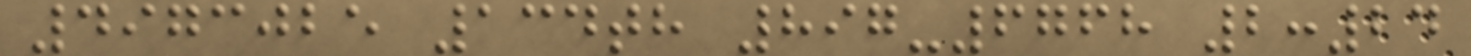4973025 134th 897-6768 2:24
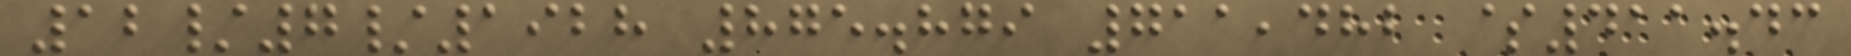12/7/1928 875.879 711,482 $411.43
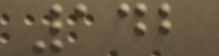142
